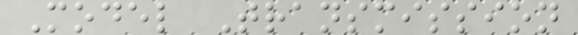Model Transmission
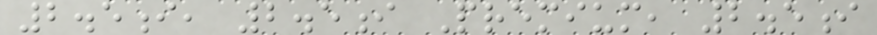2.5i, 2.5i Premium, 2.5i
